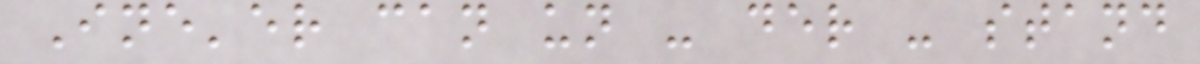Ine'er can un - der - stand
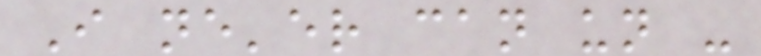I ne'er can un -
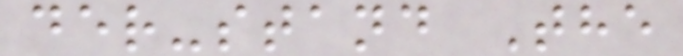der-stand The
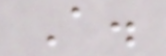A.
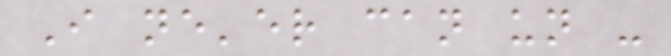I ne'er can un -
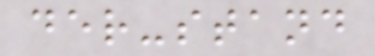der-stand
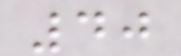40
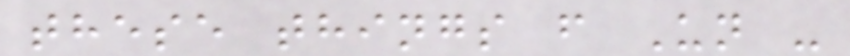these things f Un -
